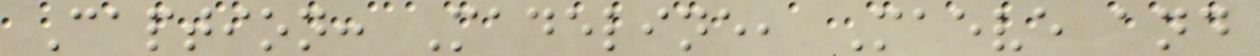Caption: Madeline, Maeve and
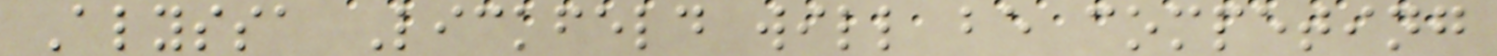Alyssa Lickfeld will be competing
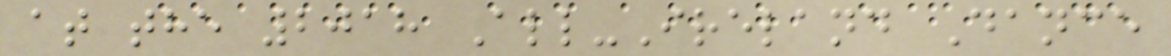at the 2018 All-Ireland Dance
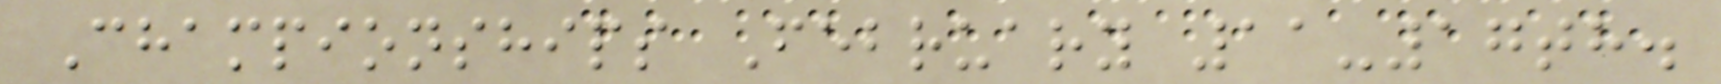Championships February 11-17th.
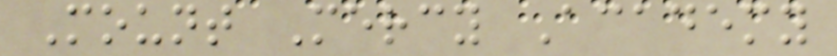Mount Mercy Academy
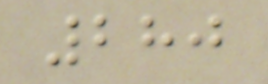280
